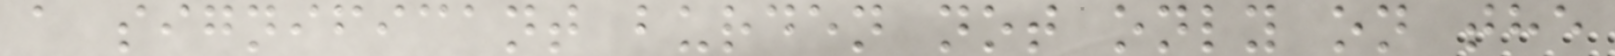a significant burden not only on the
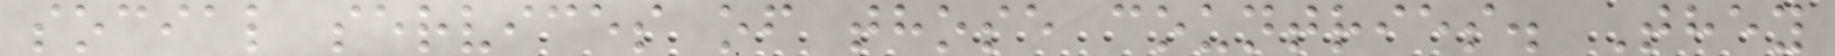social services of those countries. They
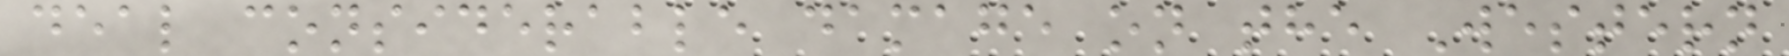deal considerable damage on the Western
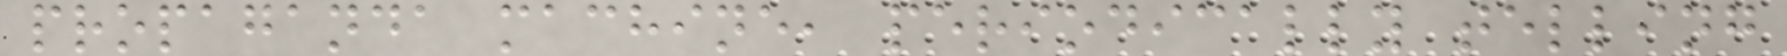propaganda machine, periodically telling
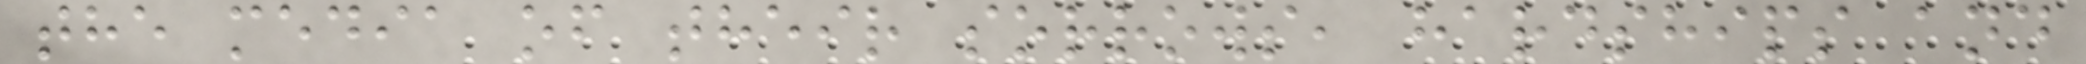the media of their sorrows, hardships and
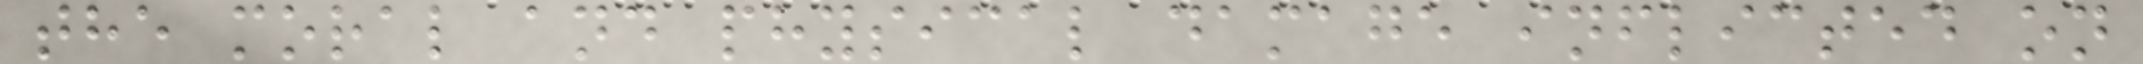the moral and physical damage inflicted on
